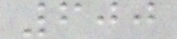600
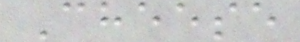Cheese
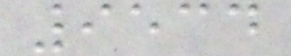9534
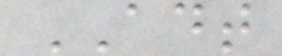ADT
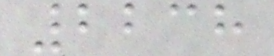2238
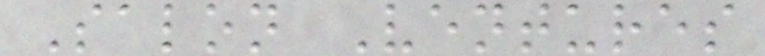Salon Ventures
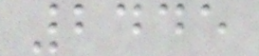2445
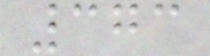373
